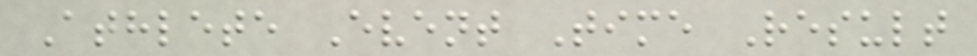Athlete Event Time Result
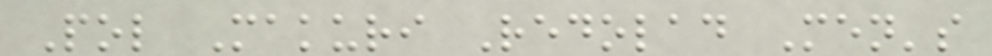Pol Makuri Redolad Men's
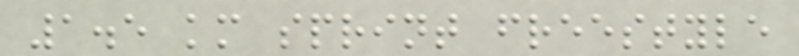1.5 km sprint freestyle
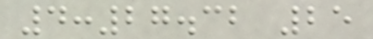4:27.32 25
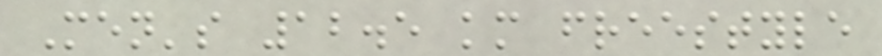Men's 12.5 km freestyle
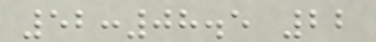52:08.5 22
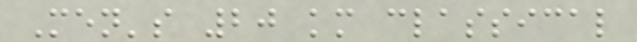Men's 20 km classical
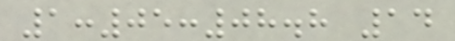1:05:08.8 14
